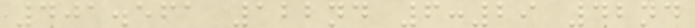401.561 122nd 6:29 42nd
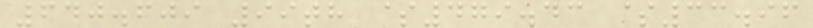640.609 99th $479.43 $33.96
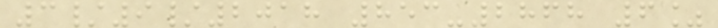3/9/2018 853-2868 6%
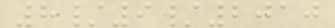8/9/2010
